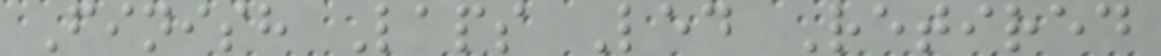Finish Laps Led Retired
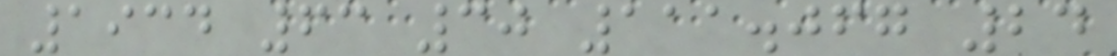1934 63 30 111.067 24
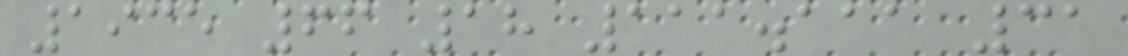1935 66 18 111.111 31
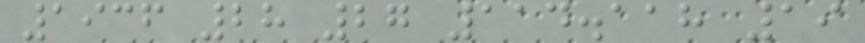1936 28 27 114.118 19
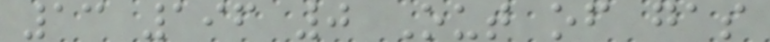13 196 0 Out of gas
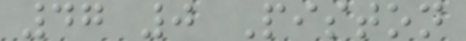47 0 Piston
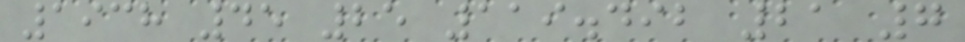1938 45 25 119.492 21 7
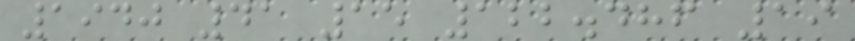1940 41 15 122.486 19
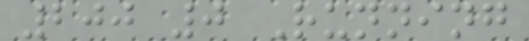200 0 Running
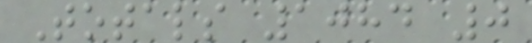Totals 1084 0
